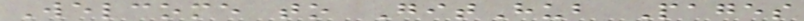Welcome to GitHub Pages
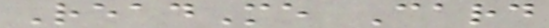ReadMe Card
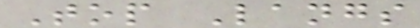Top Langs
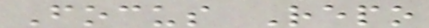Focus Repo
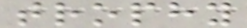trophy
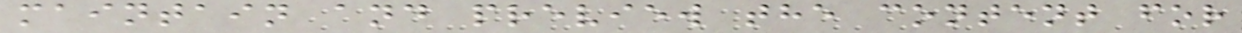maintain and preview the content for
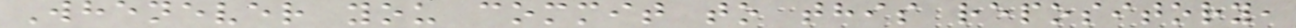Whenever you commit to this repository,
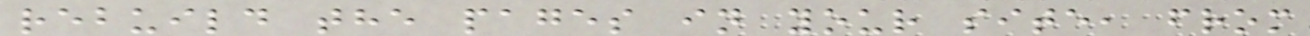rebuild the pages in your site, from
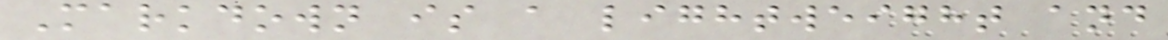Markdown is a lightweight and
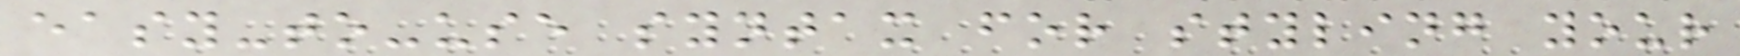easy-to-use syntax for styling your
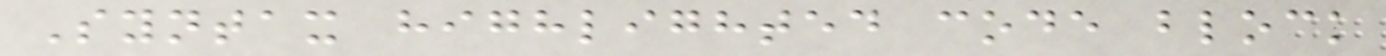Syntax highlighted code block
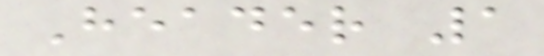Header 1
